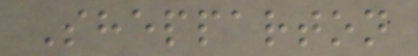Shepparton
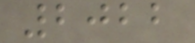2022
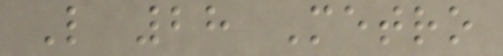L 28 Metro
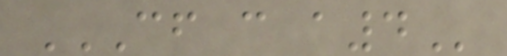CF C A4
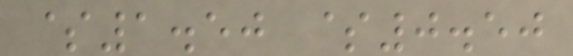$1.50 $0.50
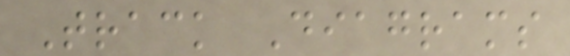Track Diagrams
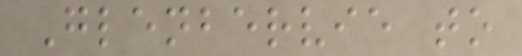Glenbervie to
